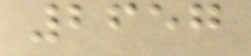2657
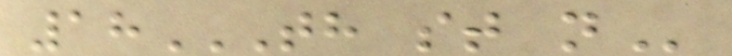18TH ST N
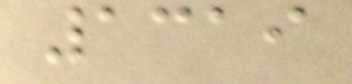1319
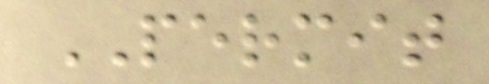PERMIT
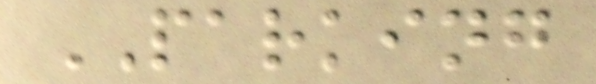PARKING
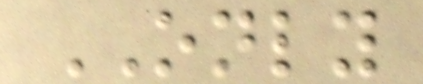ONLY
